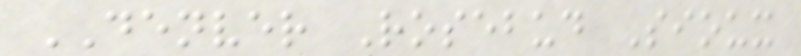DENVER Rosebud Sioux
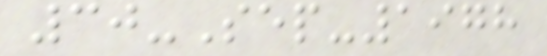30-Sep-1978
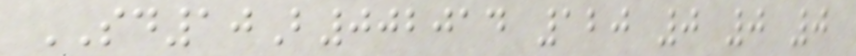SD10B002014 120 0 0 0
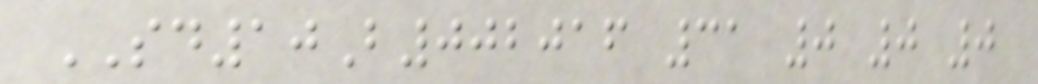SD10B002016 31 0 0 0
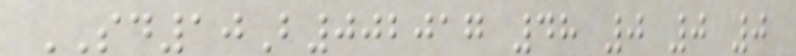SD10B002017 48 0 0 0
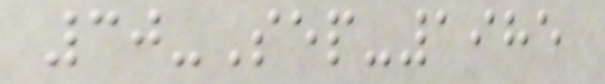30-Sep-1985
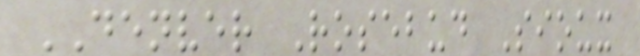DENVER Rosebud Sioux
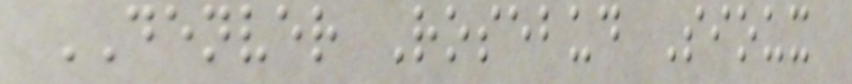DENVER Rosebud Sioux
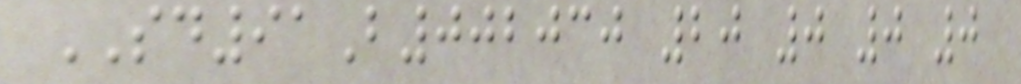SD91B002030 20 0 0 0
